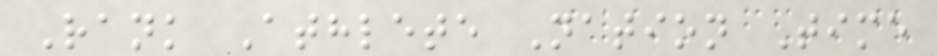Rank Athlete Nation Time
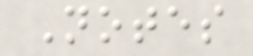Notes
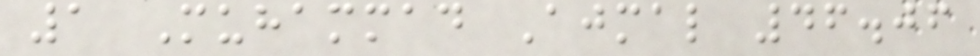1 Muhammad Ajmal 46.06
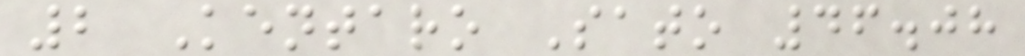2 Kentaro Sato 46.08
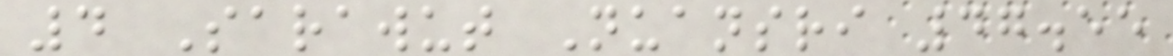4 Sarawut Nuansri 47.55
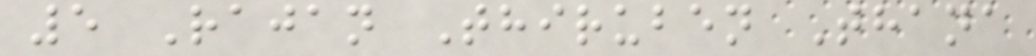5 Rajan Thiruben Thana
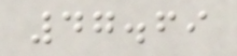47.69
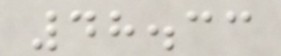48.33
